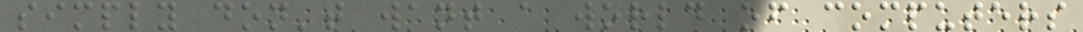simply don't want a world of computers
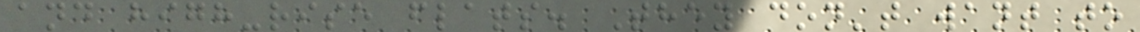and high-rise flats. They don't want to
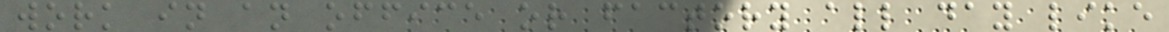work in an office or factory all day like
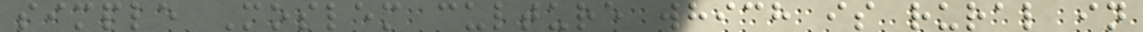simple Moslem culture which is rural in
